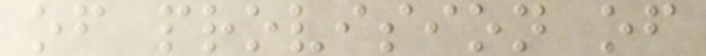of provision of
